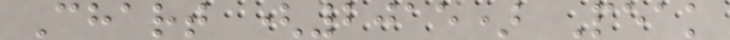Chart (2015) Peak
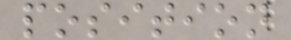position
